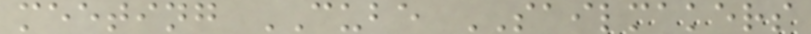meeting CUBE SAILMAKERS
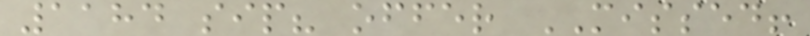1184 sip? offer MISSED!
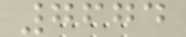7674
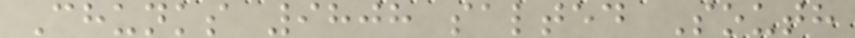Chunks 9808 salted South
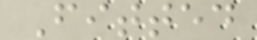Fitted
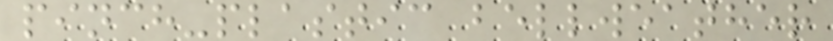pinch-plastic bellweather
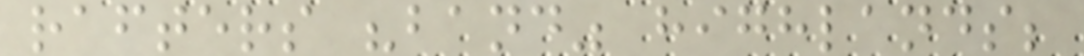rafters "band" highlands;
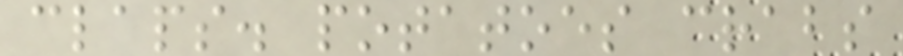claps. potatoes crabs
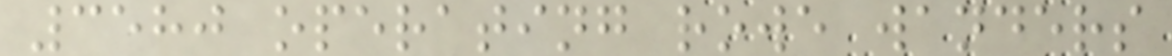3580 operating rowe wanders
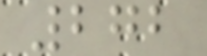272
